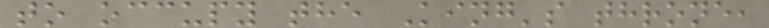to occupy the King's throne,
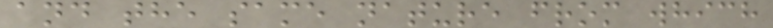and the same nature from which
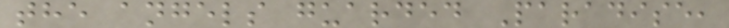the angels guarded Paradise,
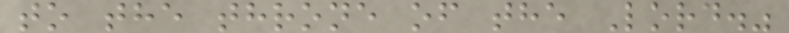to the throne of the Lord."
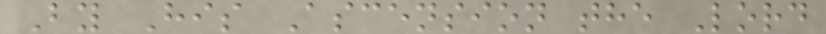By His Ascension the Lord
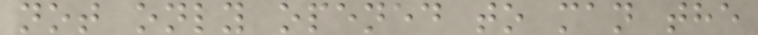not only opened to man the
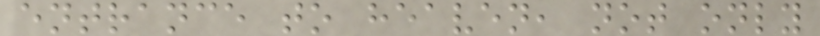entrance to heaven, not only
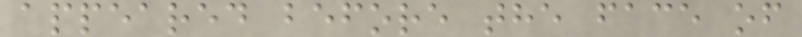appeared before the face of
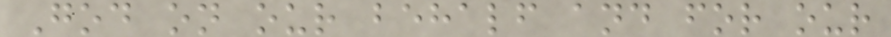God on our behalf and for our
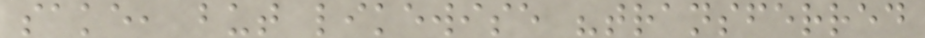sake, but likewise "transferred
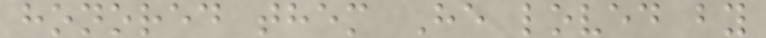honored them He loved by
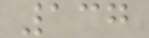137
